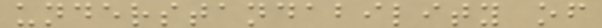understandability of
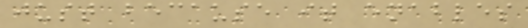just because it enables
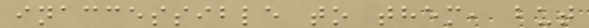inaccessible to them, but
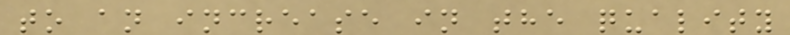to an increase in the quality
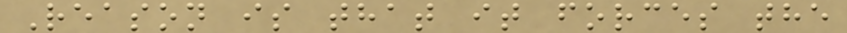Reason is that it forces the
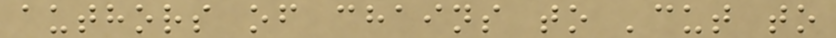authors of chains to 'cut to
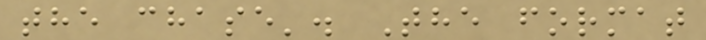the chase'. The format
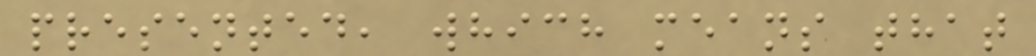presented, which means that
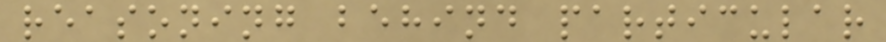reasoning behind particular
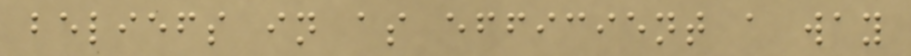beliefs in as efficient a way
